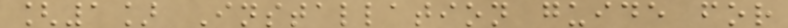[1] Installation guide for
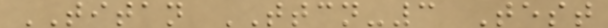TITAN TTCN-3 Test
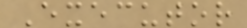Executor
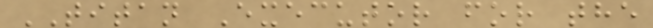TITAN Executor for the
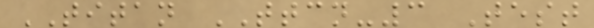TITAN TTCN-3 Test
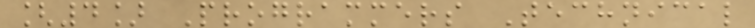[4] Programmers Technical
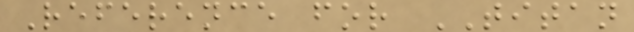Reference for TITAN
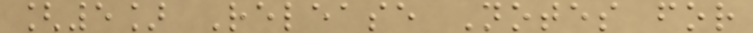[5] Release Notes for
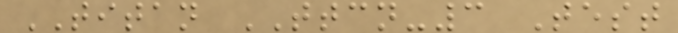TITAN TTCN-3 Test
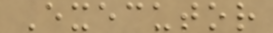Executor
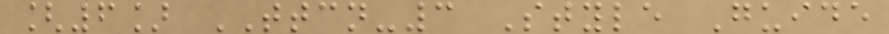[6] TTCN-3 Style Guide
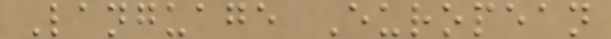Language European
